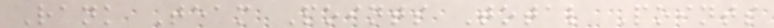Rank Team Points Total Points
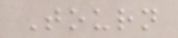Tourn
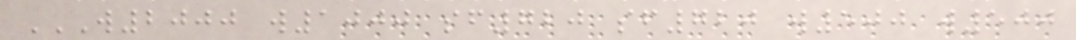W2000 W1000 SF720 SF720 W500 W500
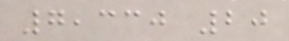7,330 20
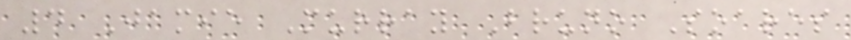4 Jamie Murray Bruno Soares
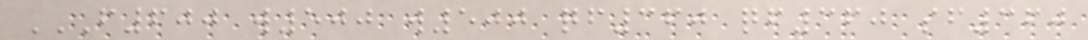F600 W500 W500 QF360 QF360 SF360
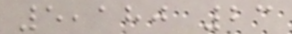5,180 23
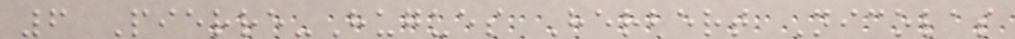6 Pierre-Hugues Herbert Nicolas
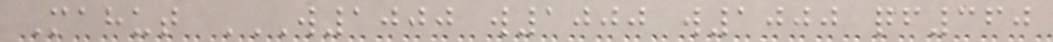Mahut W1000 W1000 W1000 QF360
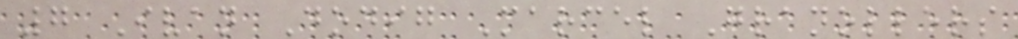7 Ivan Dodig Marcel Granollers
